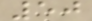50
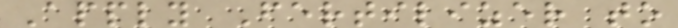Apply Fertilizer to
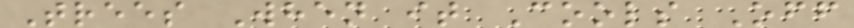Trees When it Cools Off
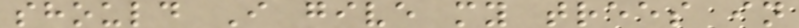should I give my trees in
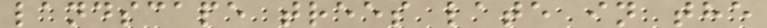landscape trees late in the
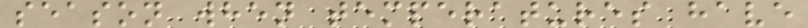season when temperatures have
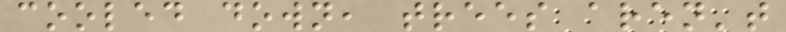cooled down, trees aren't
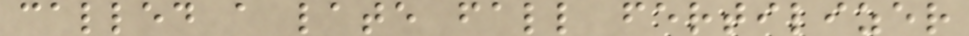called a late fall fertilizer
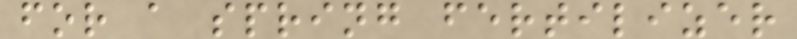for a spring fertilizer
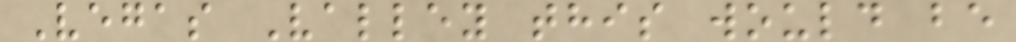Vegas Valley this would be
